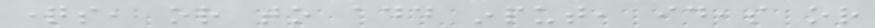questions, or to add input, ideas or
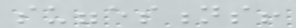suggestions!
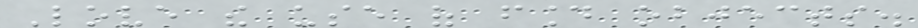Love the use of found objects.
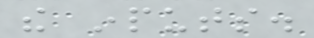the inputs.
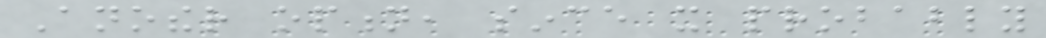Another option, since it probably
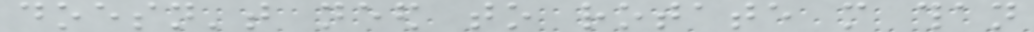doesn't need to rotate more than
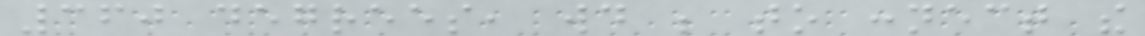360 degrees, would be to connect the
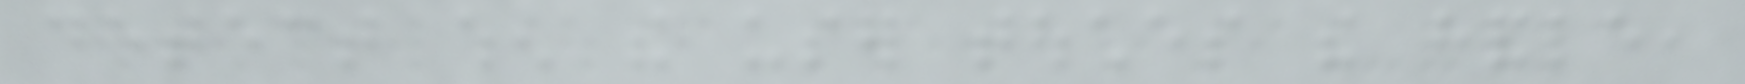detect when the user touches the handle,
